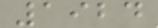1924
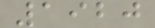1920
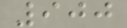900
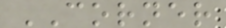CORNER
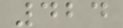424
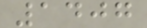1407
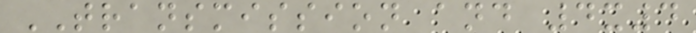TRANSMISSION and 4x4
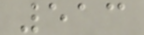513
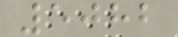5082
